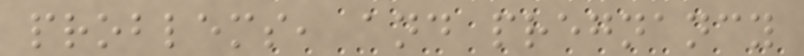problems, and pregnancy
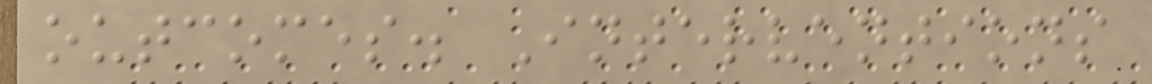outcomes. Interventions
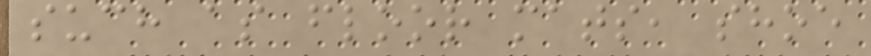such as floor mats, shoe
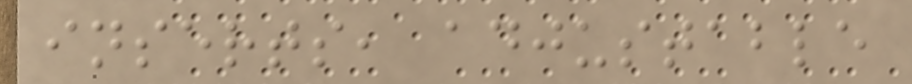inserts, adjustable
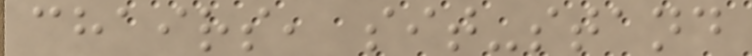chairs, sit-stand
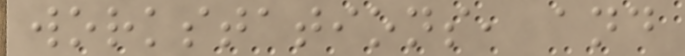workstations, and
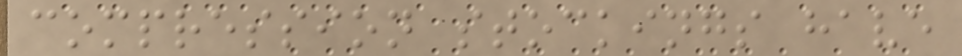compression stockings have
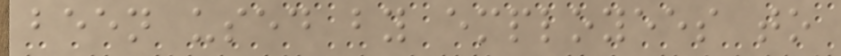been used by employees to
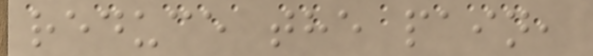reduce the pain,
